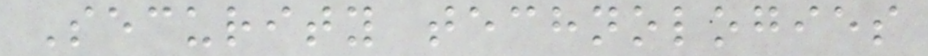Security technologies
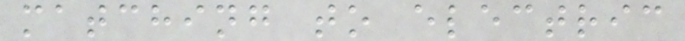matching to electric
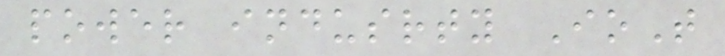power indusrty IoT
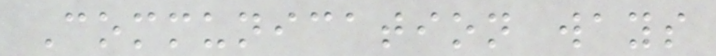Communication ways
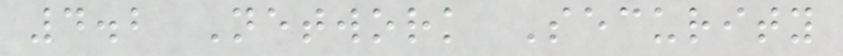4.2 Network Security
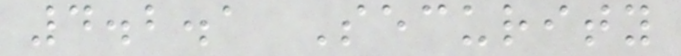4.2.1 Security
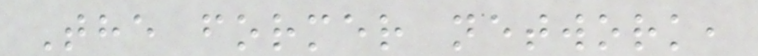The former network,
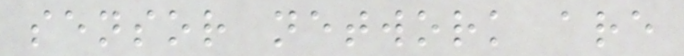sensor network are
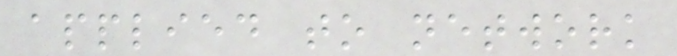applied to network
